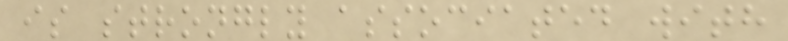is strongly associated with
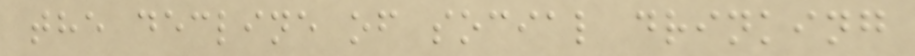the decline of social drinking
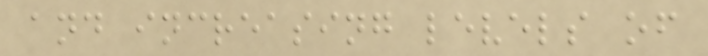and increasing levels of
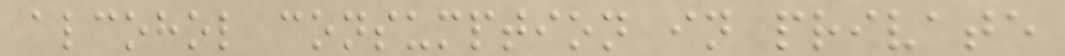alcohol consumption in private
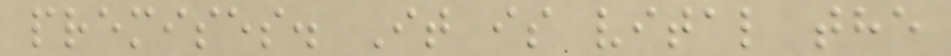premises. It is vital the
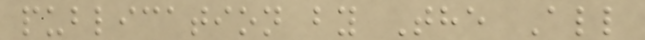publication by The All
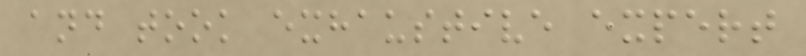and took exhaustive expert
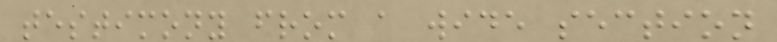testimony from a wide section
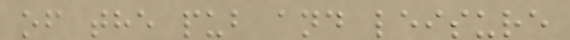of the pub and leisure
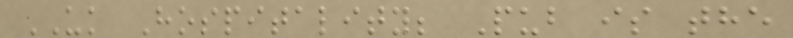UK Hospitality; Pub is the
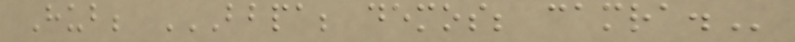Hub; BBPA; DEMOS; CAMRA.
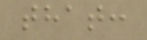that:
